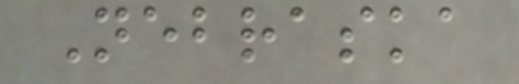Nebraska
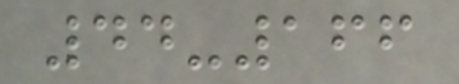44-166
